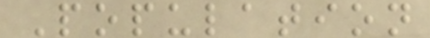Population
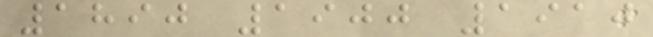1890 1900 1910
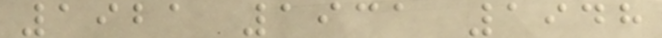1921 1931 1948
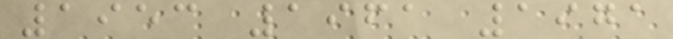1953 1961 1971
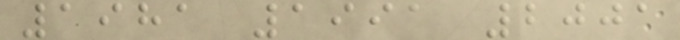1981 1991 2001
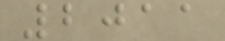2011
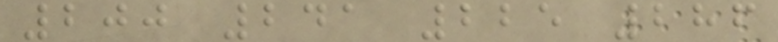200 241 225 286
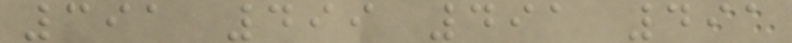391 499 491 491
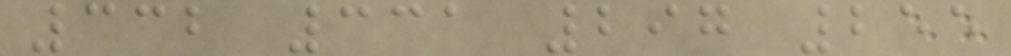332 331 297 255
